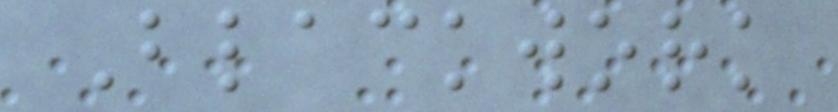Blackwork
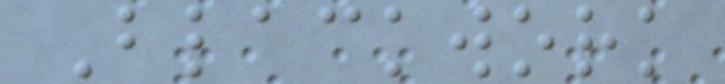Blackwork
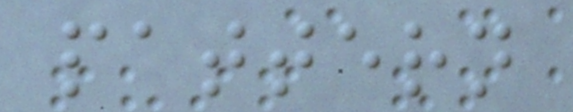pattern
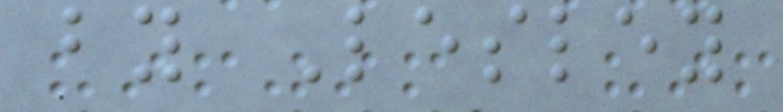by Lesley
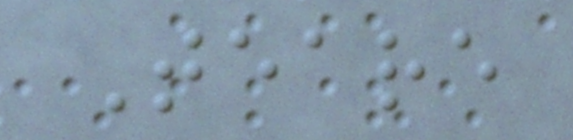Teare
